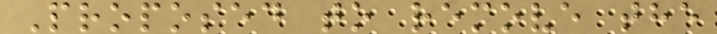Proposed to remove the
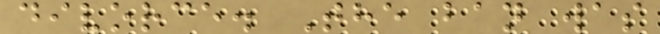divorce. The ban was
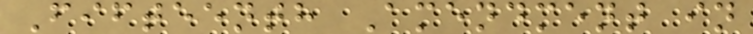Fifteenth Amendment in
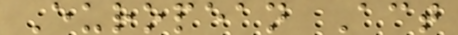European Act
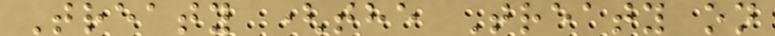Treaty (the Treaty on
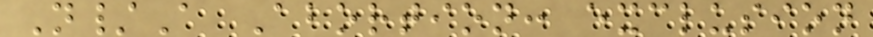N/A Abortion: exclusion
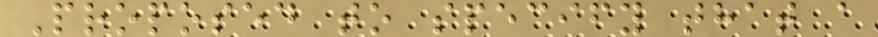Proposed to specify that a
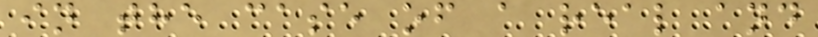in the case of a real and
